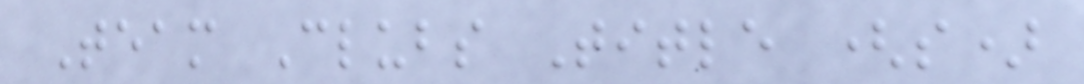Team Clubs Title (s)
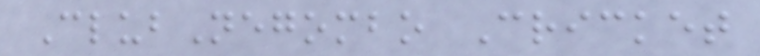ClubNegombo Cricket
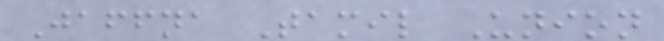Jaffna Tamil Union
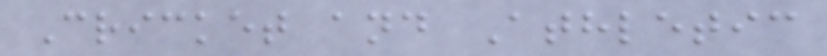Cricket and Athletic
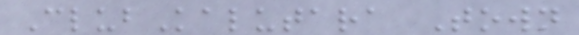ClubKalutara Town
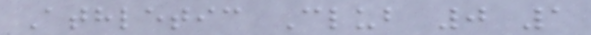Athletic Club 0 1
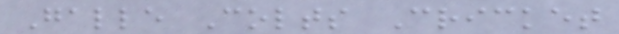Galle Colts Cricket
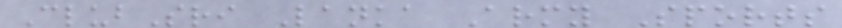ClubSri Lanka Army Sports
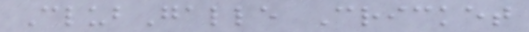ClubGalle Cricket
